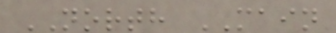NORTH MAIN
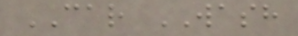CAR WASH
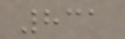831
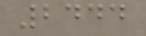2444
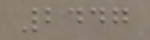2447
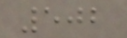502
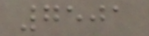7501
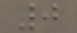0
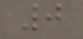0
